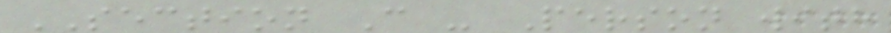SECTION C - Person with
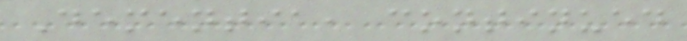Dementia, continued
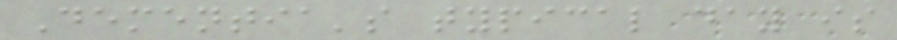Dementia's typical day is
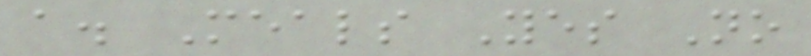a. Meals Yes No
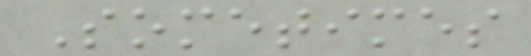Sometimes
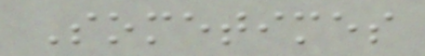Sometimes
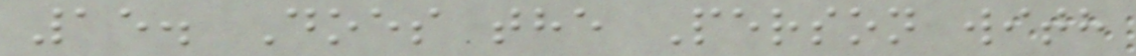15. Does the Person with
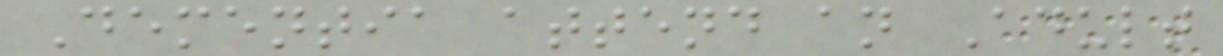Dementia attend an Adult
